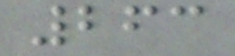263
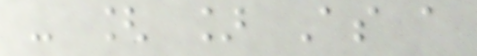- [ ] As a
